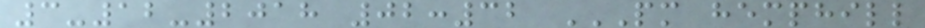3-12-2018 02:32 PM HEMPHILL
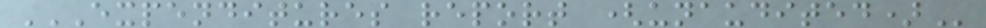EXPENDITURES REPORT (UNAUDITED)
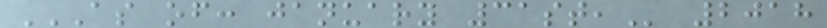AS OF: JANUARY 31ST, 2018
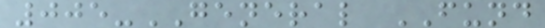005-GENERAL FUND
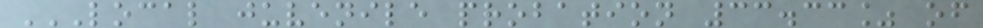LOCAL JUVENILE PROBATION 33.33% OF
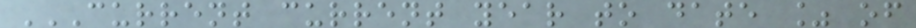CURRENT CURRENT YEAR TO DATE % OF
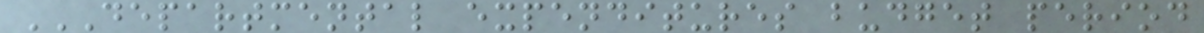DEPARTMENTAL EXPENDITURES BUDGET PERIOD
